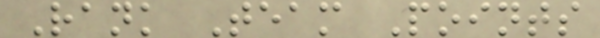Rank Team Points
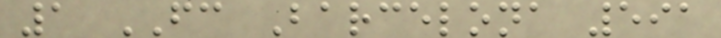1 FC Barcelona 591
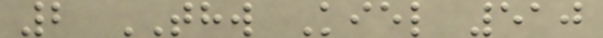2 THW Kiel 510
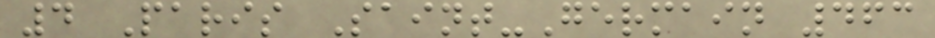4 Paris Saint-Germain 463
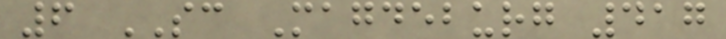6 SC Magdeburg 417
